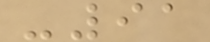-91
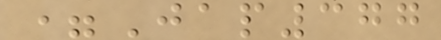=Jap377
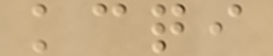kcqi
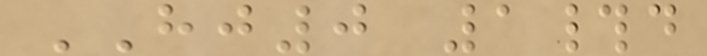HJ0 1#d
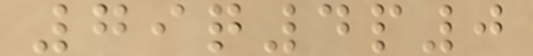79q4p0
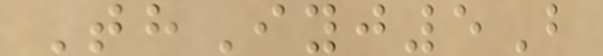ThIyj5B
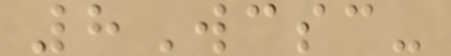8Wcsc-
